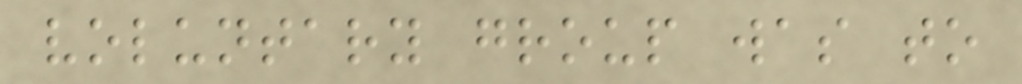voluntary group was to
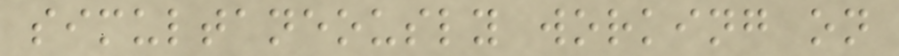simultaneously working on
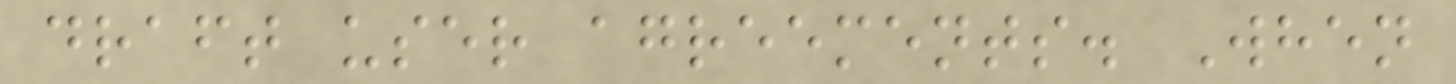draft user agreements. When
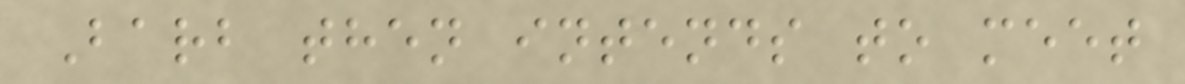Barb then intends to meet
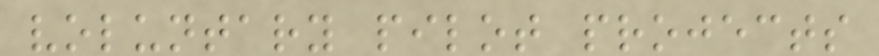voluntary pilot projects
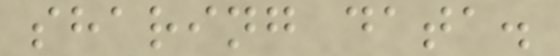sharing data.
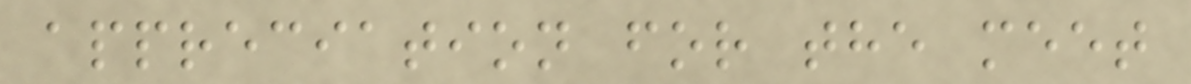appreciation for the meet
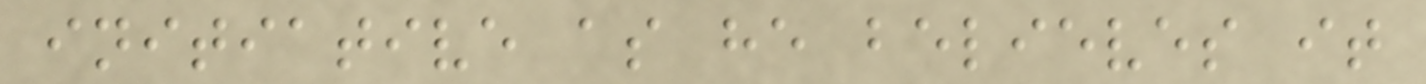initiative as he believes it
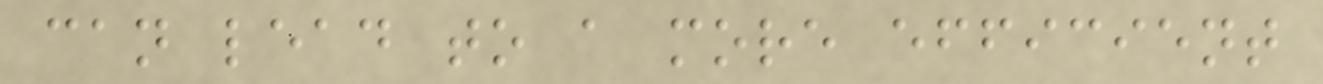can lead to a more efficient
